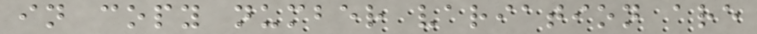in copy number variation are
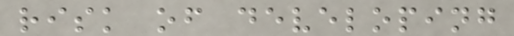risk of developing
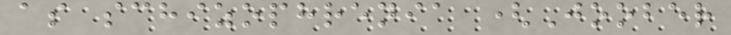as schizophrenia (Joober
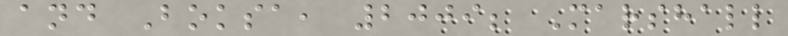and Boksa, 2009; Marshall
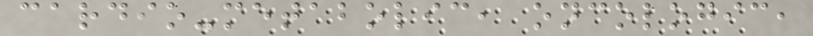cardio-metabolic, oncologic,
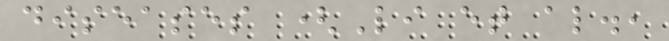diseases (Li et al.,
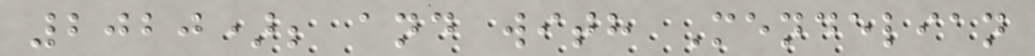2020); and with Mendelian
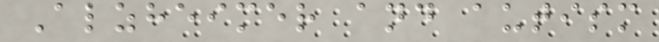Alzheimer and autism
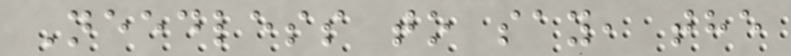Needless to say, the
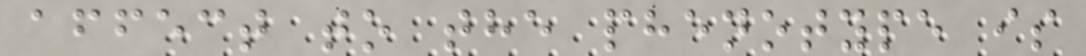affect to the phenotype is
